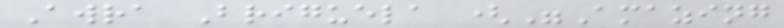Awra Briguela ("Amazing
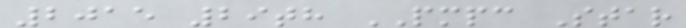2015 29th PMPC Star
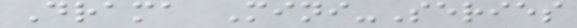Drama Mini-Series
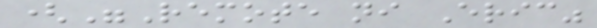("Remote ni Eric"
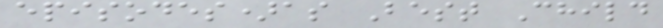episodes)as Best Child
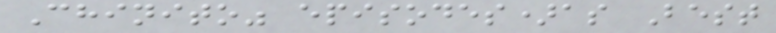Chinito" episodes)as Best
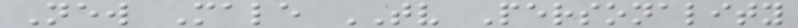New Male TV Personality
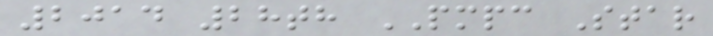2014 28th PMPC Star
